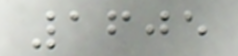1605
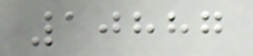10887
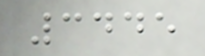3445
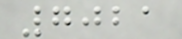7021
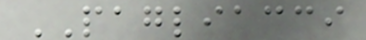PAGLIACCI
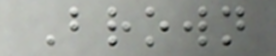Brown
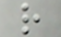r
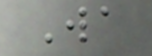Wa
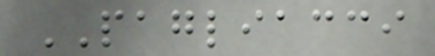PAGLIACCI
